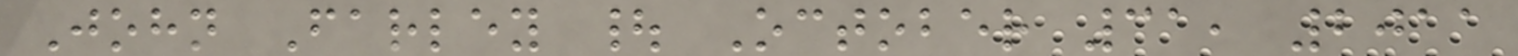John Farley | October 31, 2011
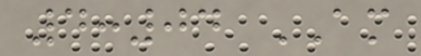4:04 AM
